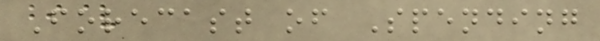Forecast of Spending
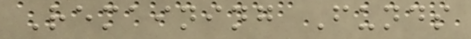Remaining Funds
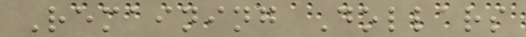Remaining Dollars
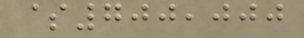$700,000
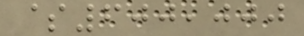$600,000
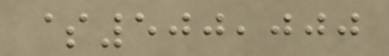$500,000
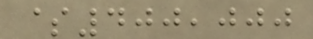$400,000
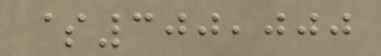$300,000
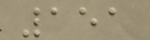151
